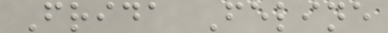Frida Feline
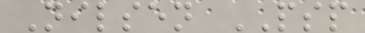Nilsen PSP
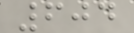604
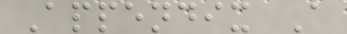Appendix A
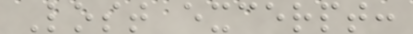Lost excerpt:
